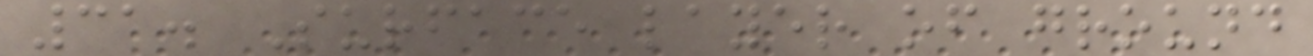31. Surface layer of ground
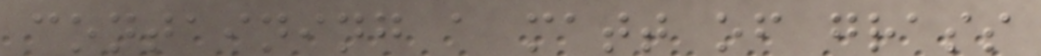containing a matt of grass
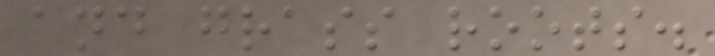and grass roots.
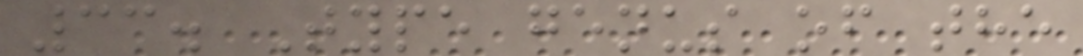33. Type genus of the
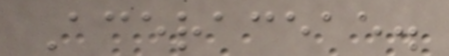Aceraceae.
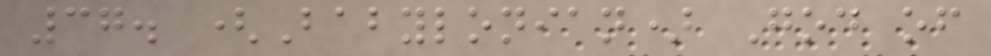37. (Babylonian) God of
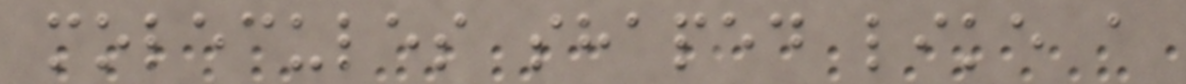molecules shaped like a
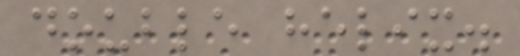double helix.
